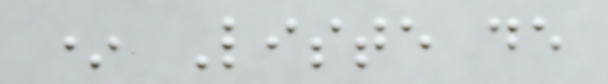* Liste de
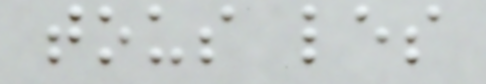tous les
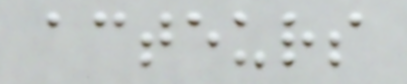acteurs
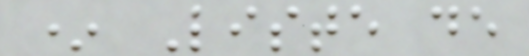* Liste de
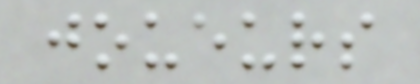joueurs
